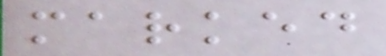marked
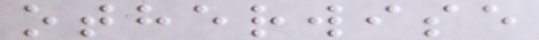otherwise
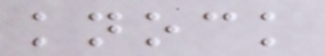knock
